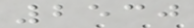2530
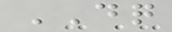DQ
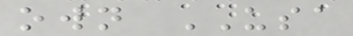own USA
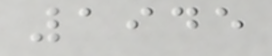1945
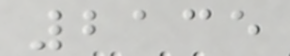2135
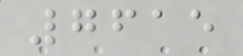7615
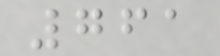761
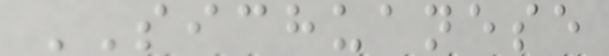SICHUANESE
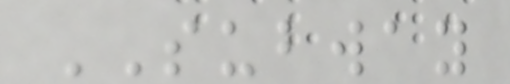SUBWAY
